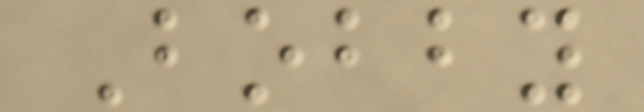Bobby
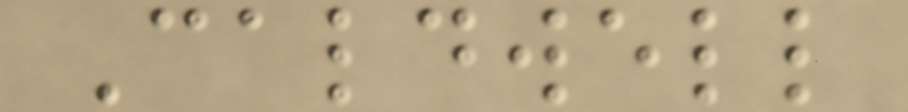Caldwell
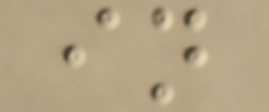in
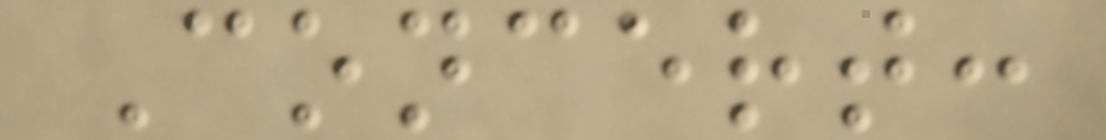Concert:
